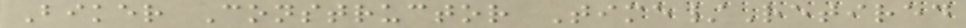Biker Constructor Time/Retired
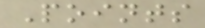Points
